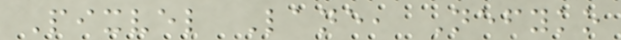Pixvel Lane, Nefyko
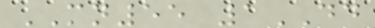MN55 1DD
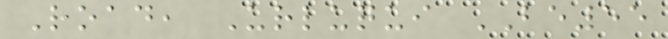Road, Urluqui BE55
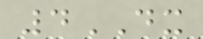4DX
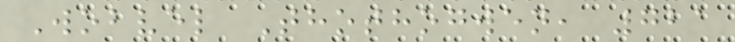Wobvel Thothogwen, 721
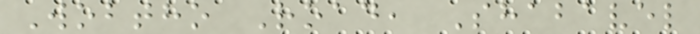Wobtho Road, Shabavel
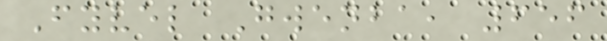Fyvel Gwenba, 656
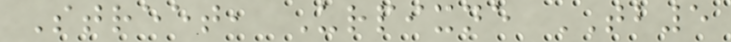Street, Urpixne TB5
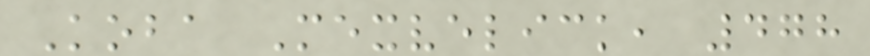Koba Mexvelick, 478
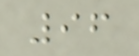96
